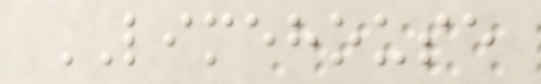LIMEHOUSE
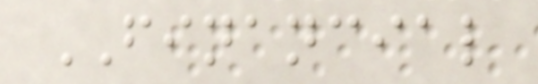FINANCIAL
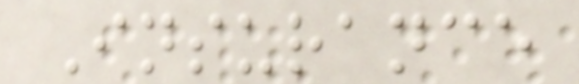Insurance
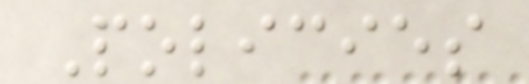Policies
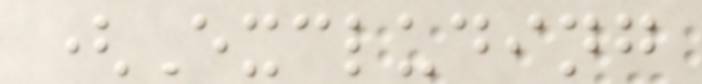(Excluding
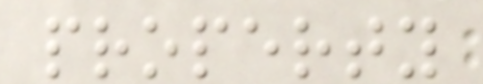property
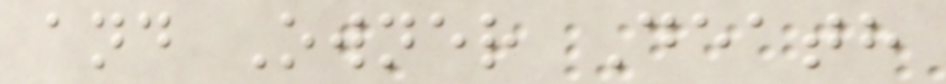and Owner Death
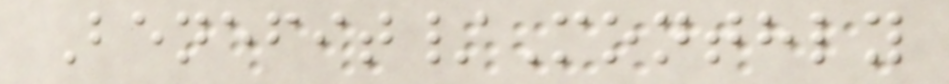Benefit/Monthly
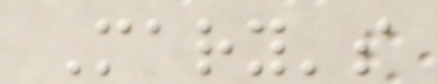Mary's
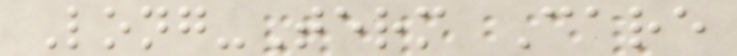Long-Term Care
